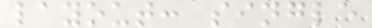layout: single
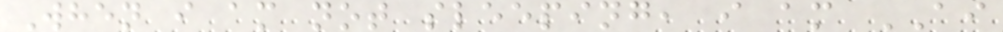When i am not sleeping, i am AI
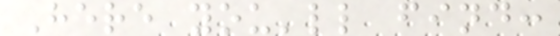Here you'll find:
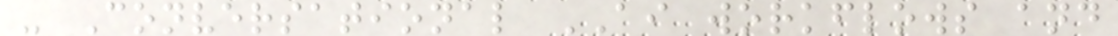- Conversational AI workflows and
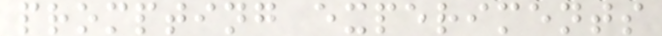prompting experiments
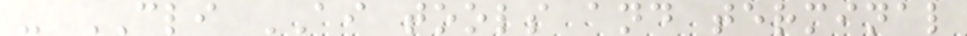- CLI AI tools and terminal
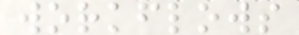workflows
